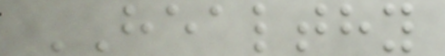HEALTHY
